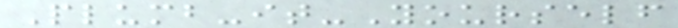Plumb-it-Yourself
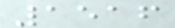1516
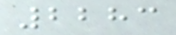2283
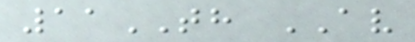11TH AV
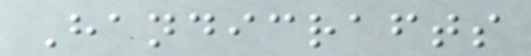Handicrafts
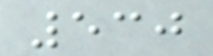530
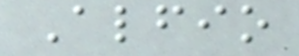Alfio
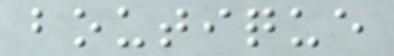boutique
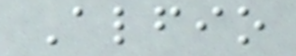Alfio
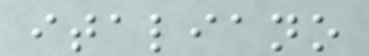italiano
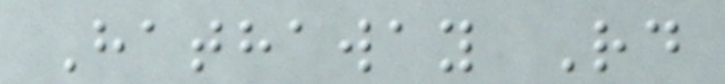Hathaway Rd
